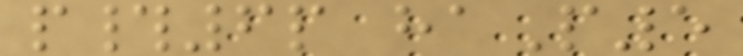p#6p haP5
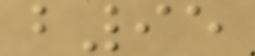b95
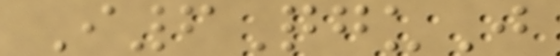I6QguJ
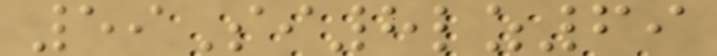59Si8lz69
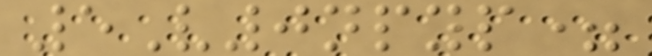5V0npyp=
